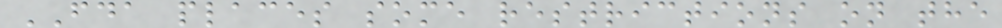FDA places some restrictions on the
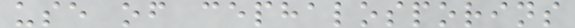use of cephalosporins
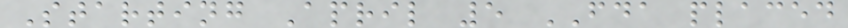Starting April 5 FDA placed
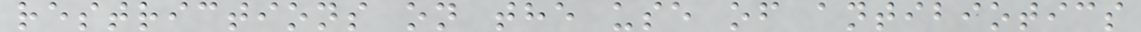restrictions on the use of antibiotics
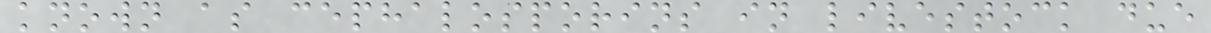known as cephalosporins in livestock due
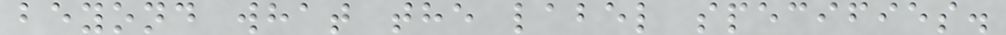beyond what the label specifies.
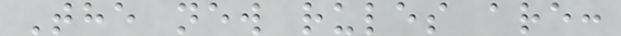The new rules are:
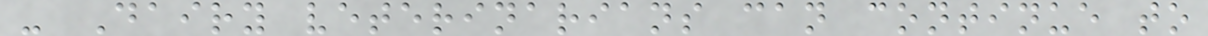- Dairy veterinarians can continue to
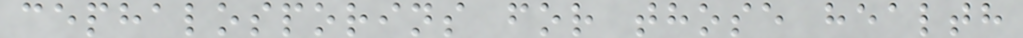cephalosporins for those health
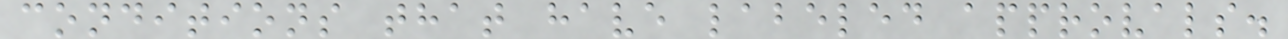conditions that have labeled approvals.
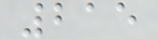215
